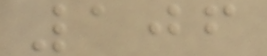106
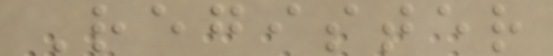Register
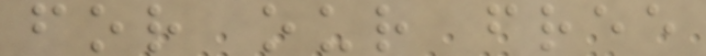for our free
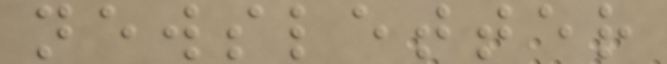newsletter
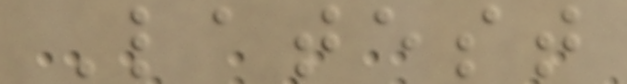Latest
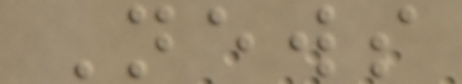News
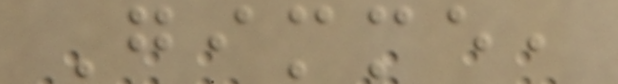Gimme,
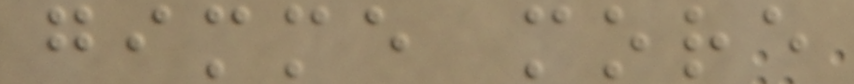gimme more
